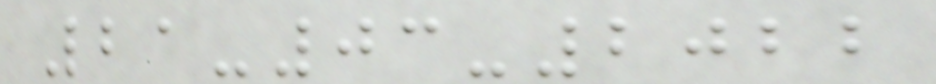21-03-2022
